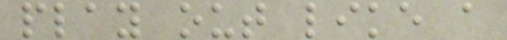play out like a
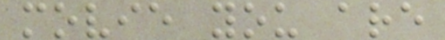movie you are
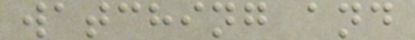watching and
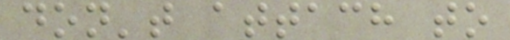don't attach to
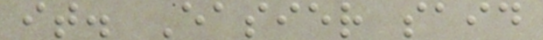it. Easier said
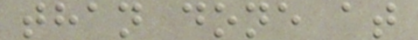than done at
